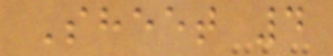Sheet 4
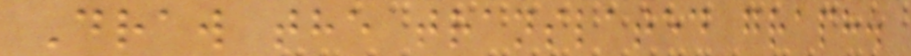Draw the translated graph.
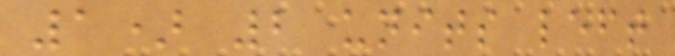1) 2 units left
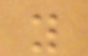y
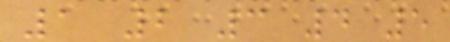1 2 3 4 5
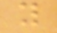y
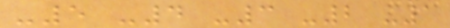-5 -4 -3 -2 -1
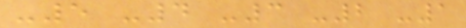-5 -4 -3 -2 -1
